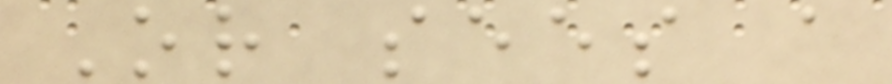Or sees a
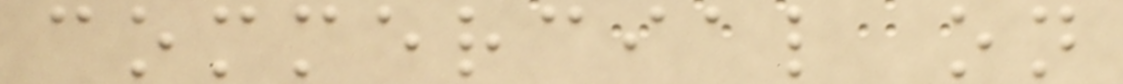commercial on
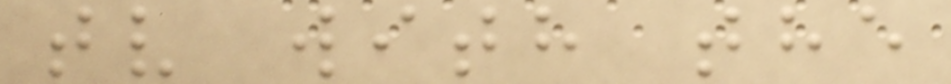tv with the
